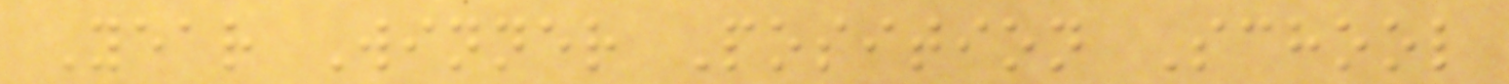Year Winner Position School
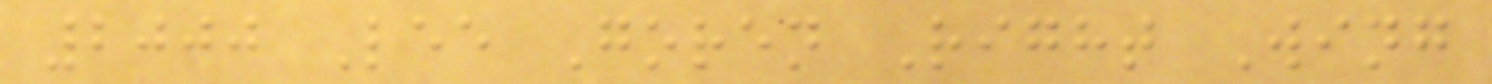2000 Lee Goren Right Wing
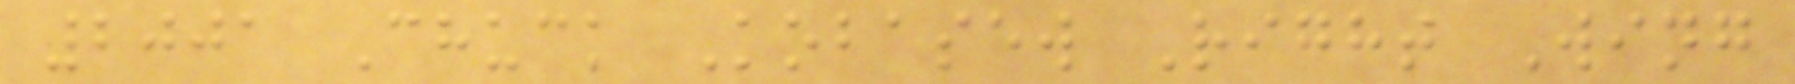2001 Chuck Kobasew Right Wing
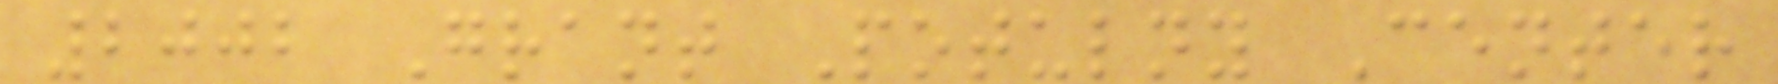2002 Grant Potulny Center
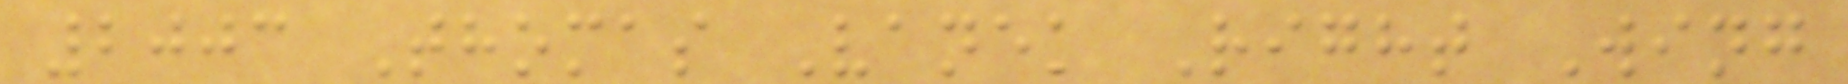2003 Thomas Vanek Right Wing
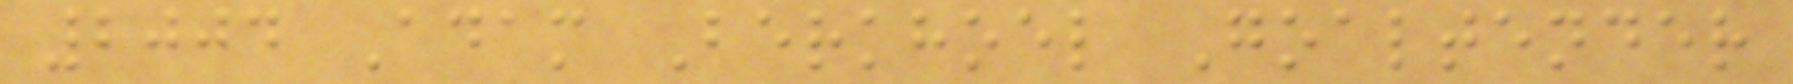2004 Adam Berkhoel Goaltender
